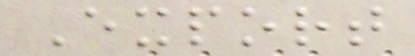Export
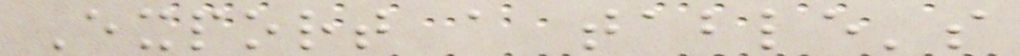Export a table's
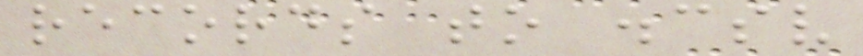records to .csv
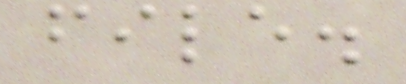file.
